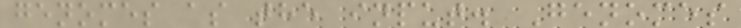genomes as the input. Genomes
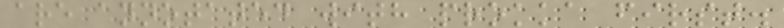are annotated with prokka first.
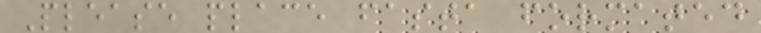Please place fasta formated
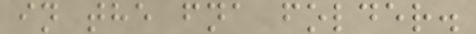in the fna folder.
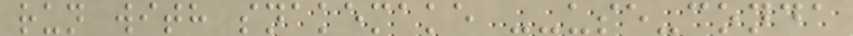run with snakemake --use-conda
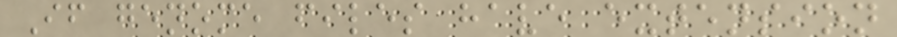If genome files have extension
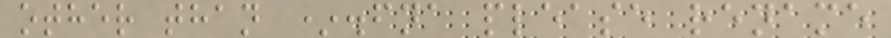other than *.fna please rename
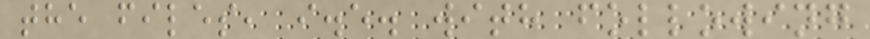the files, i.e. with following
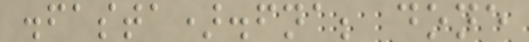.fasta).fna; done
